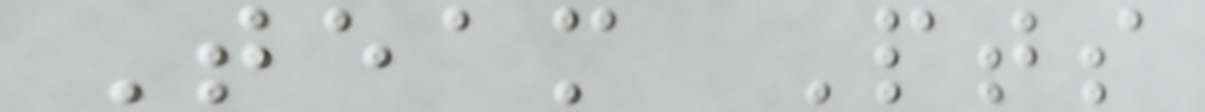Team Pts
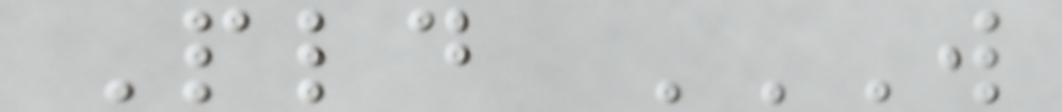Pld W
